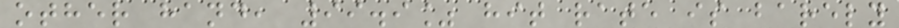other hand, 99.9% hit rate is barely
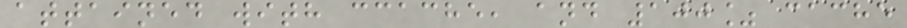attained with ccache, and 100% cache
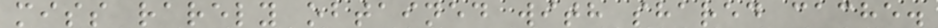miss rarely obtained with shared cache.
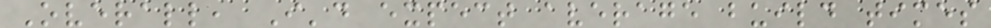Overall, I'd expect average build times
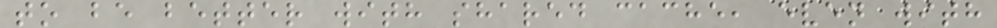to be better with shared cache, even with
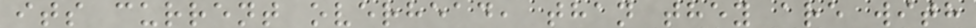its current overhead, than they are with
